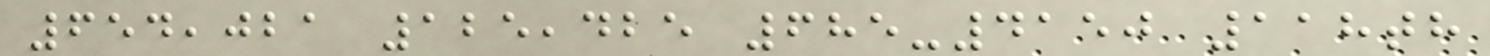654,021 125,425 685-4150 118th
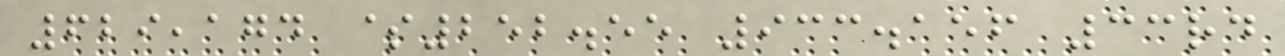629,174 $252.55 933.156 33rd
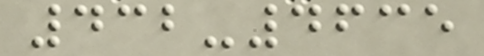432-4635
